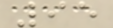95
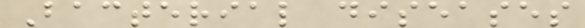Bacterial diseases
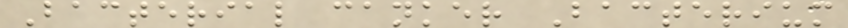Bacterial canker Bacterium
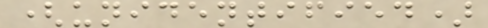(unidentified)
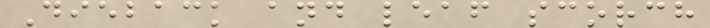Dieback and leaf scorch
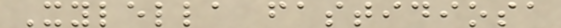Xylella fastidiosa
